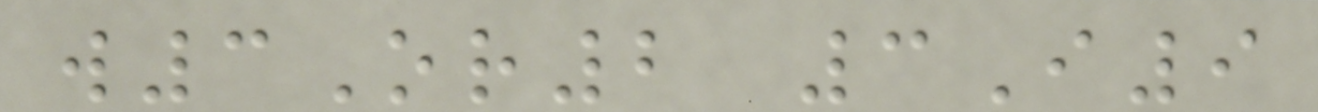w3Or2 3I9
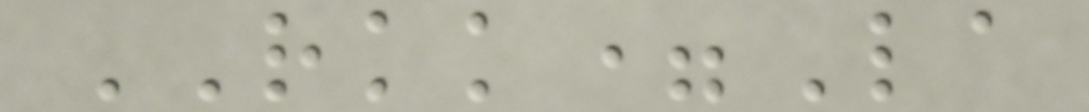RKK=La
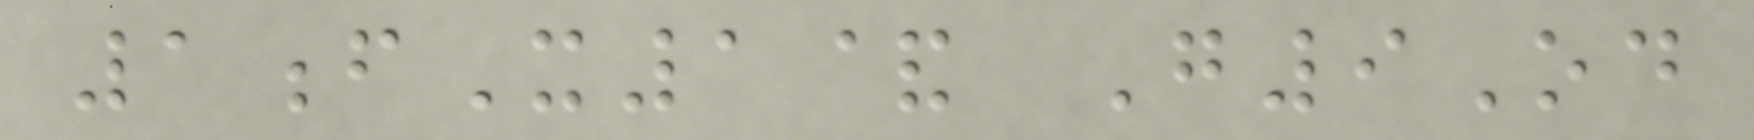1fX1& G9Od
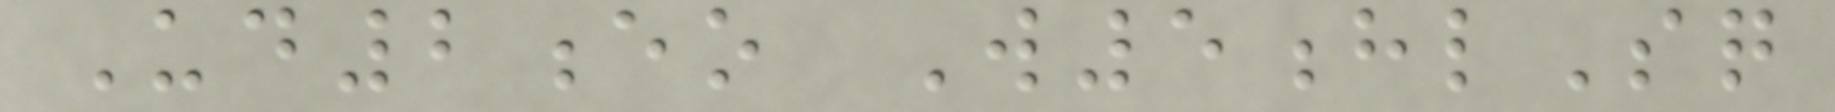Ud2eo W5hlSq
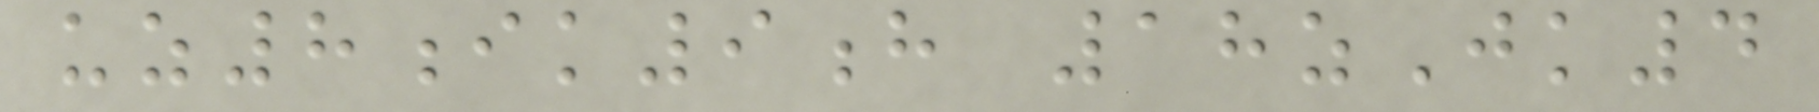uz8ik9h 18zJk4
